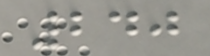240
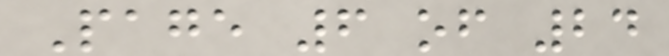Page 6 of 24
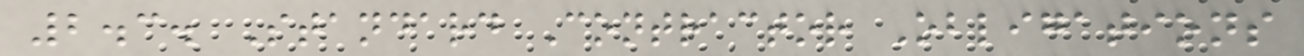2.3. Standard Contractor Obligations
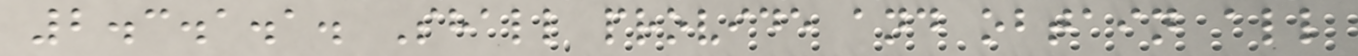2.3.1.1. Shall provide and obtain all
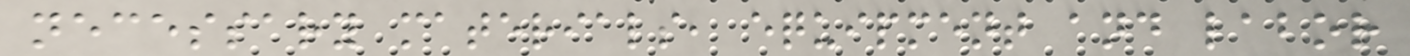necessary materials, equipment and labor
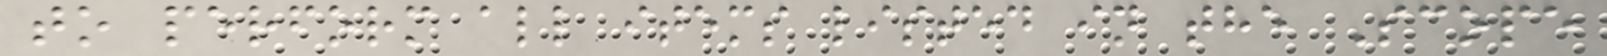to perform all items listed in the Scope
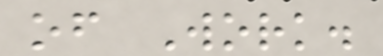of Work.
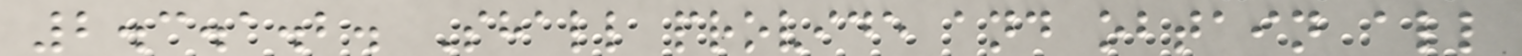2.3.1.2. Shall provide and obtain all
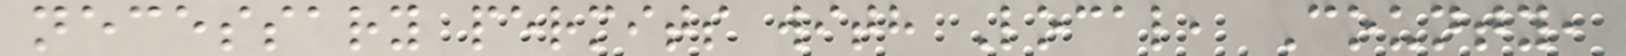necessary permits with Local, County,
